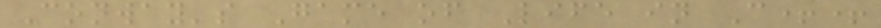Conway's Game of Life in C++
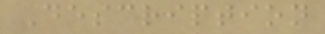Description
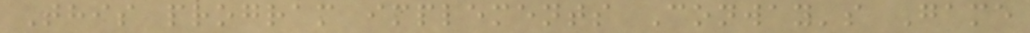This program implements Conway's Game
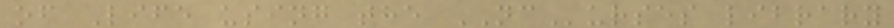of Life using the NCurses library
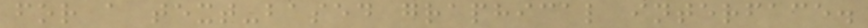for a text-based graphical interface.
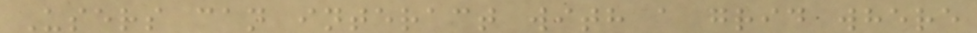Users can interact with a grid where
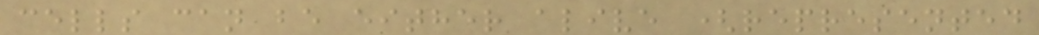cells can be either alive (represented
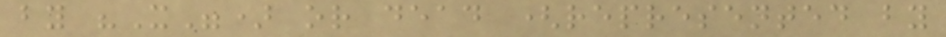by "X") or dead (represented by
